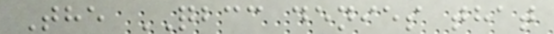The QBCC denies that
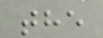the
